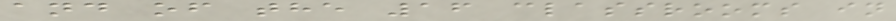and of the 16 classrooms in
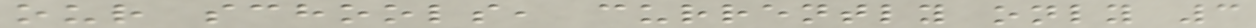our schools, currently only 3
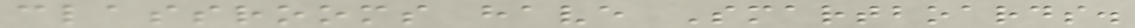classrooms have Smartboards.
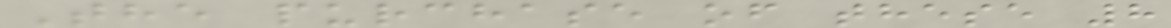The purchase of these 8
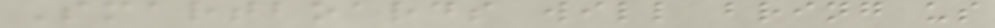Smartboards will bring us
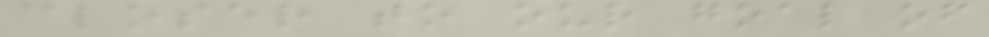closer to our goal of
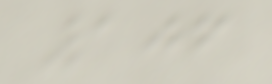106
